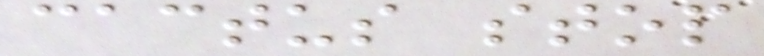cactus stop
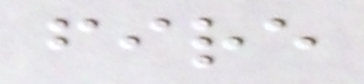fire
